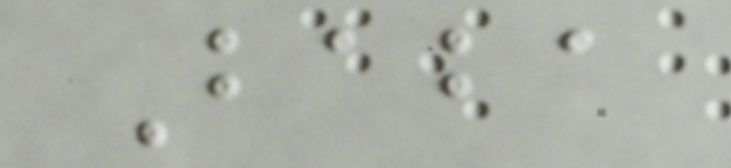Baba
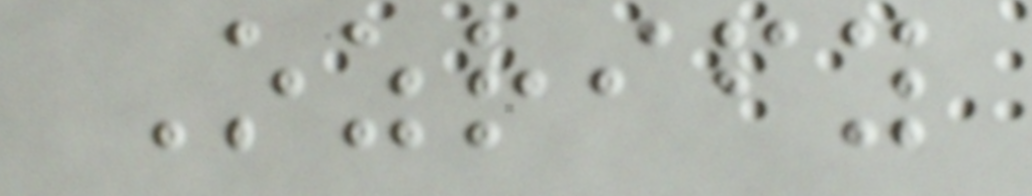Ozrify
